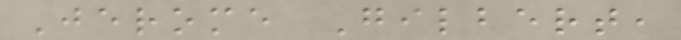Jerome Gilbert,
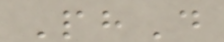PhD
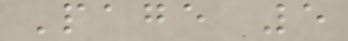Page 5
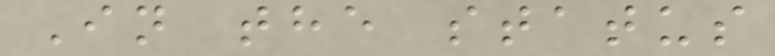In the status
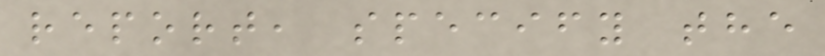report, specify the
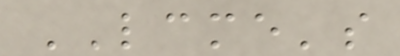LCME's
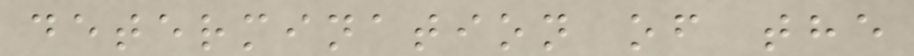determination of the
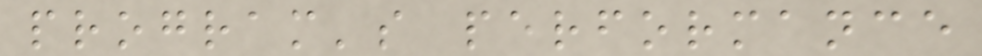program's performance
